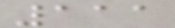111
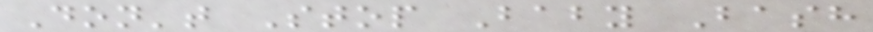Don't Stop Baby Bash
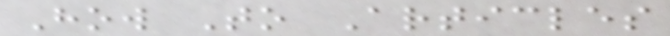How To Articles
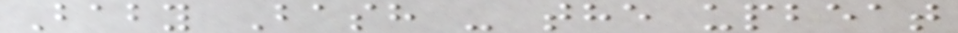Baby Bash - the upbeat
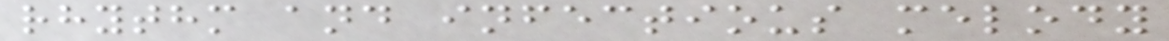rhythm and infectious melody
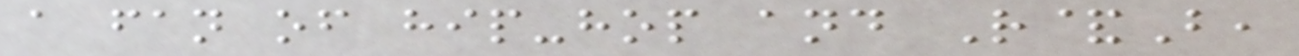a fan of hip-hop and R&B,
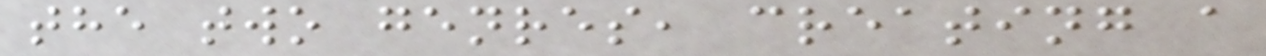the two genres, creating a
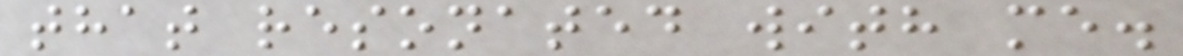that resonated with me.
